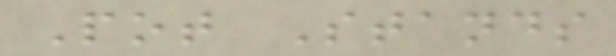Pot Stands
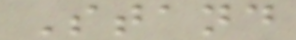Stand
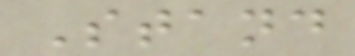Stand
